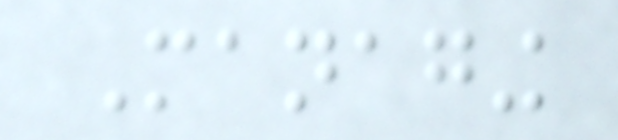Managing
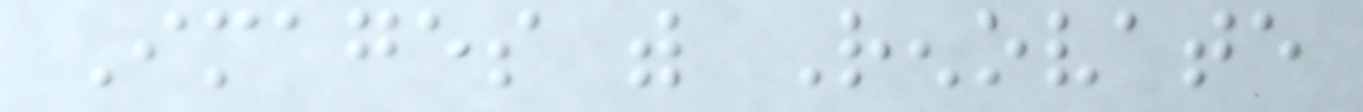Images with Renovate
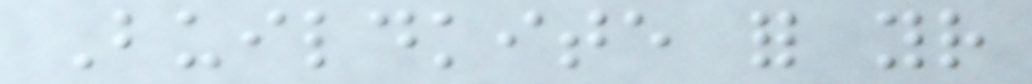Buildkite for your
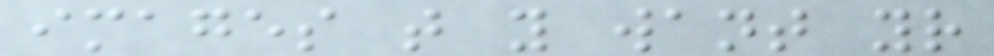images that you want your
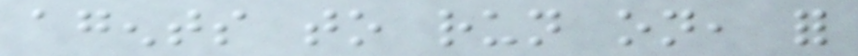agents to run on, for
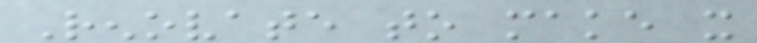Renovate to make it
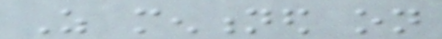As mentioned on
